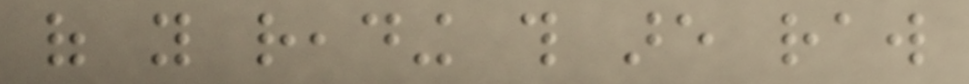of you reading this are raw
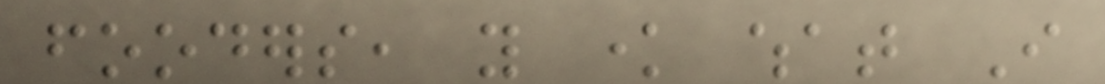fooders, you know what I
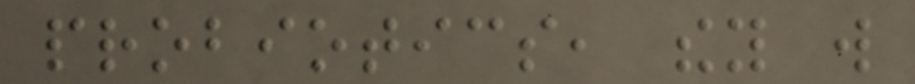probiotics, they will
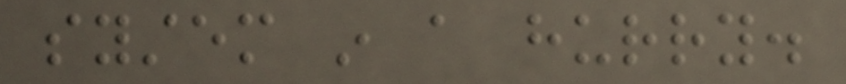system in a hurry.
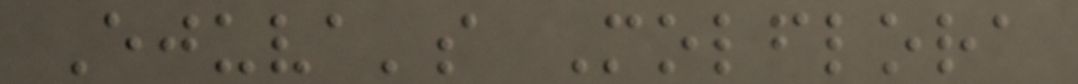Ejuva's Molflora
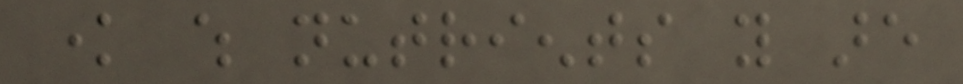know which nutrients you are
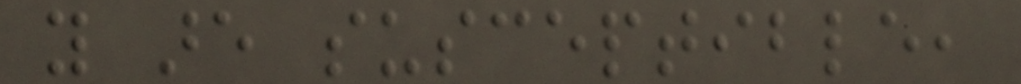you are susceptible,
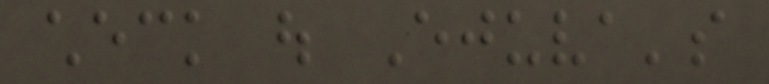check out Ejuva's
